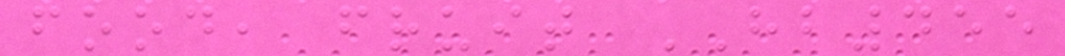food, fruit HB455
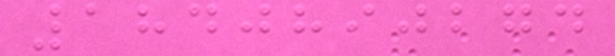1840890274
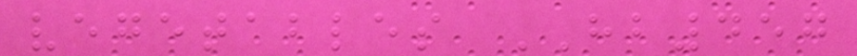vegetables HB457
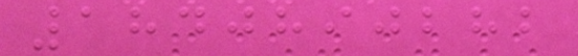1840890282
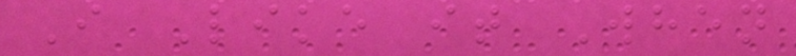I Like it When
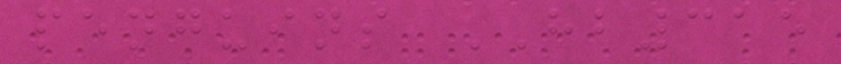penguins HB315
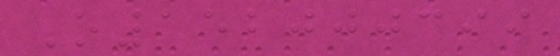O152000399
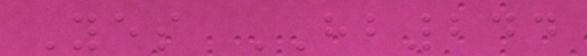Yes HB244
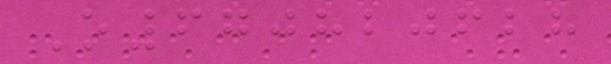O670820628
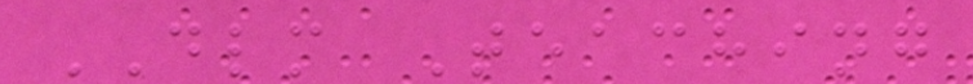DLM Teaching
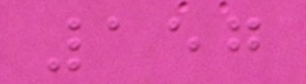157
